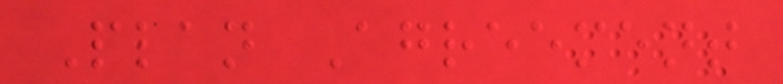Plan Agreement
